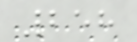258
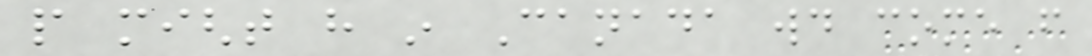people might have in Canada would come from
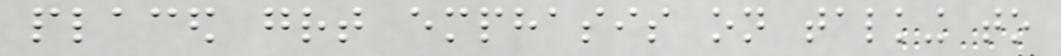placed great emphasis on talking to
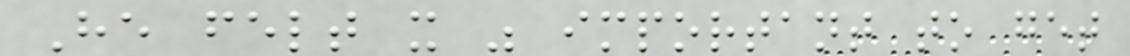He felt it was important to get
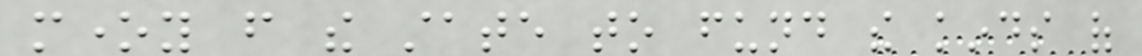money from the state to fund the kinds of
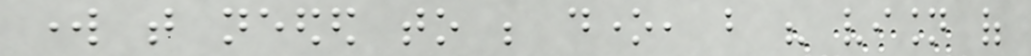work that needed to be done, but his vision of
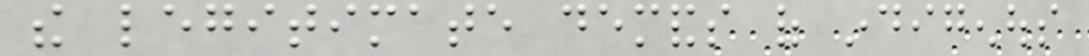the legitimate demands of indigenous
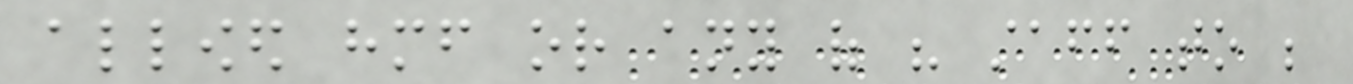allowed himself or any of his staff to be
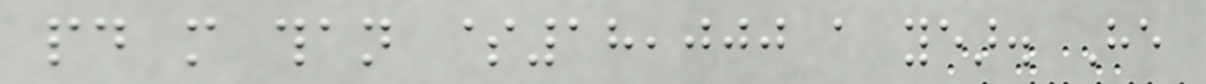paid more than $18,000 a year. He
